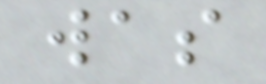was
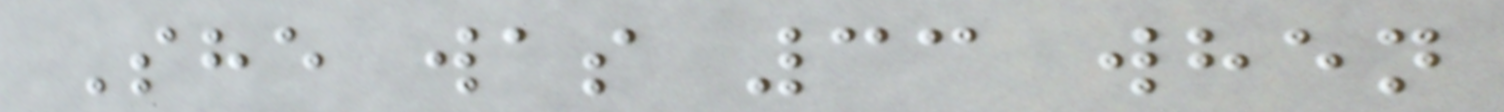She was 33 when
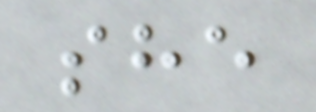she
